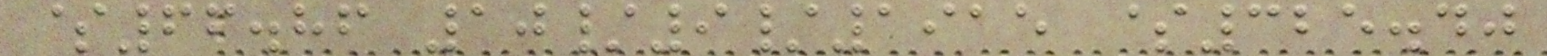$66.86 10/9/1915 $325.40
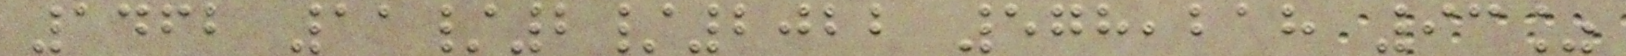1462 11/2/2022 578,218 93%
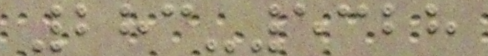283-5328
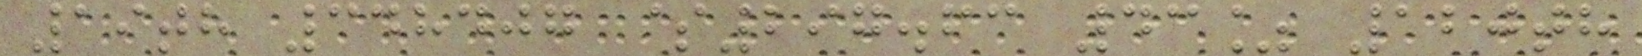19th 348407 $297.63 43% 120th
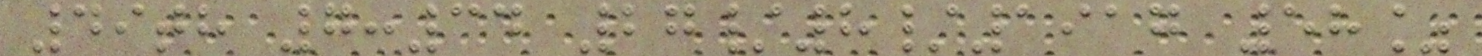49th 7:34 27/8/1917 58%
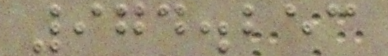974.253
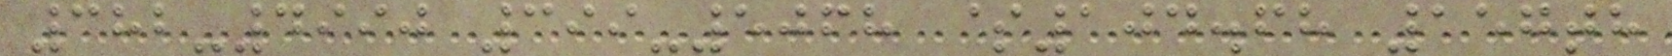382-4990 399-5068 $104.68 157th
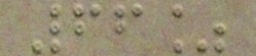66%
